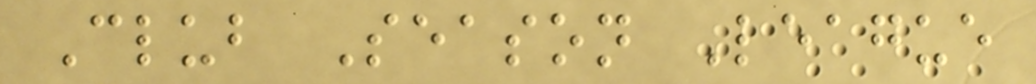Club Season League
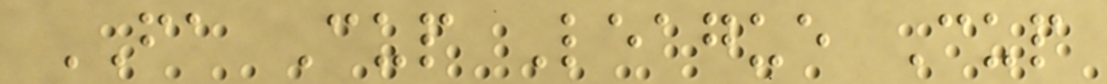FA Cup League Cup
